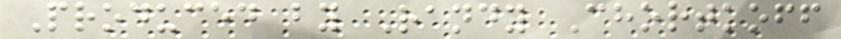Produced by Randy Chortkoff
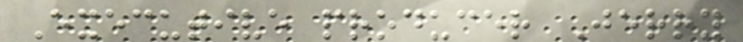Executive producer Jerry
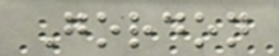Gordon
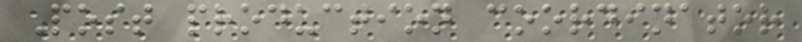Post production coordinator
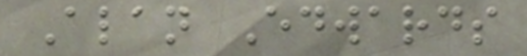Alan Edwards
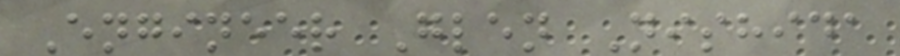Engineer Glen Nishida
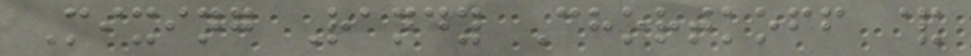Mixing Randy Chortkoff &
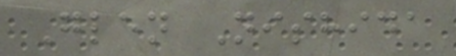Glen Nishida
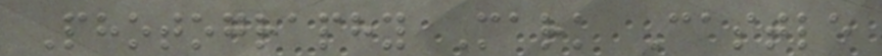Photography Mark Castle
